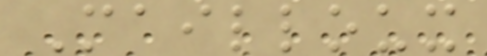Mailloux
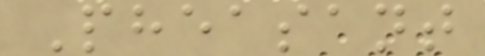Pheasant
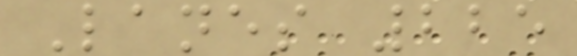Lanes 225
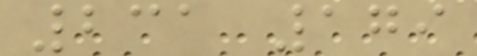231 179
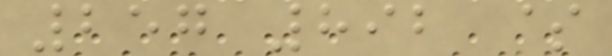257 892 $
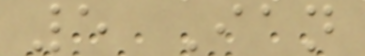5 Ian
